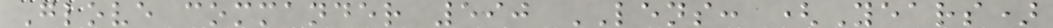Glove commander 590 LENS: (Years)
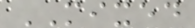MIXED
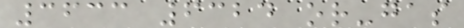3633 6324 or-gas
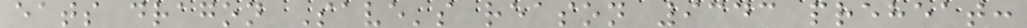eats dragon Save's reason 9343 preheat:
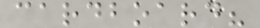cardboard?
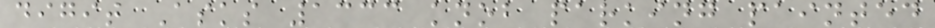digit Asks 1333 knob parking painted
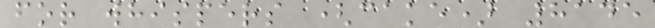for whispers (cake) 8145
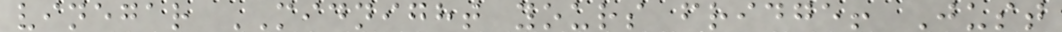vinegar MIDNIGHT yours fridge! Just
